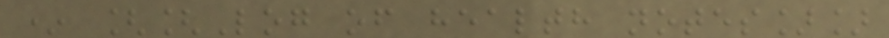* [[Log of health notes]]
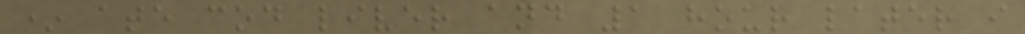* ate cod liver and 1 hour later i
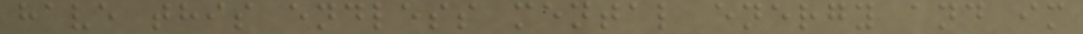have this endless mental energy and im
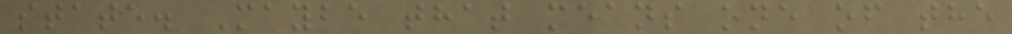state. Maybe that means one of the
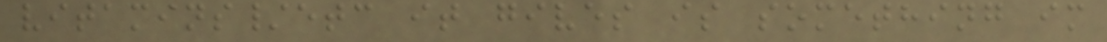vitamins/etc it gives is something im
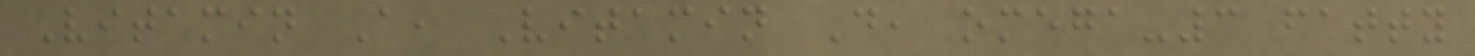Vitamin A, Vitamin D, omega-3 fatty
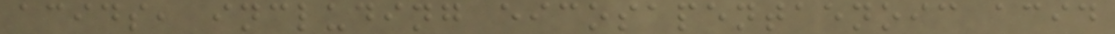acids, including eicosapentaenoic acid
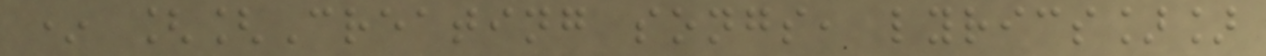* [[Creating songs, lyrics]]
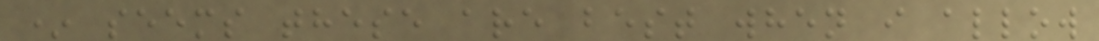* seems these are best when i allow
